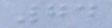74
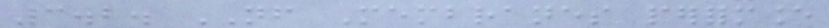3.2. NF Membranes performance
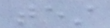test
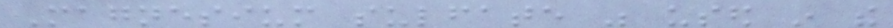Magnesium sulfate was used in the
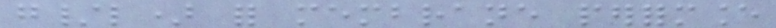g/l) for membrane performance
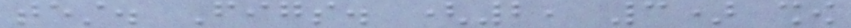test. Figs. (2, 3) show
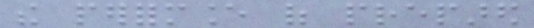the performance of prepared
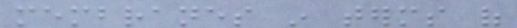membranes in terms of
